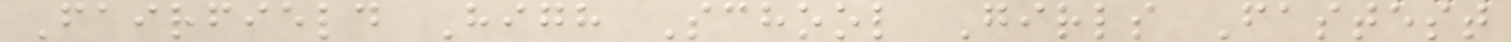Fairfield High School Girls Fastest
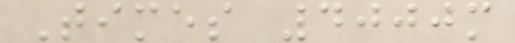Times 4000m
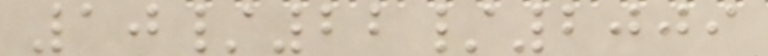10/22/2009
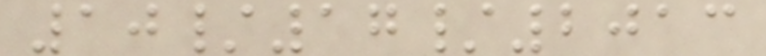10/17/2013
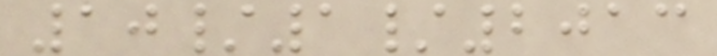10/1/2013
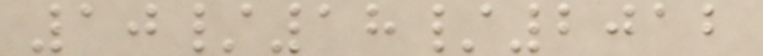10/18/2012
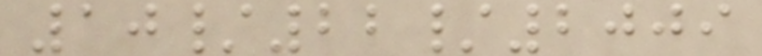10/22/2009
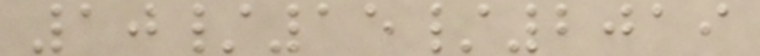10/15/2019
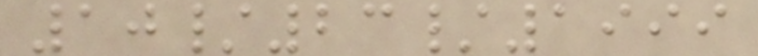10/23/1999
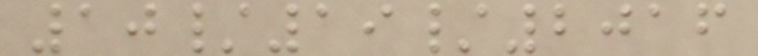10/19/2016
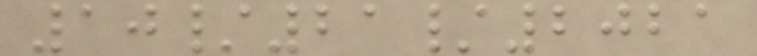10/21/2021
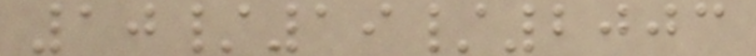10/19/2003
